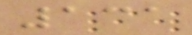131
